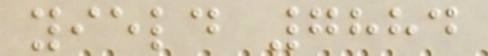yield 7884
